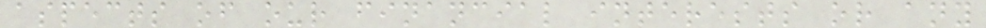aspects of our financial interests or any
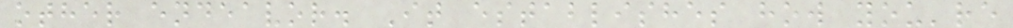other endeavor. It establishes how you're
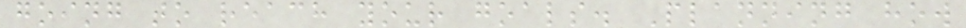going to reach your goals. Planning how
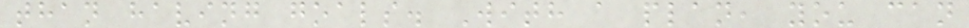than having goals. With a plan, you can
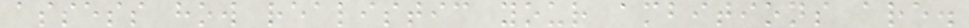assess how realistic your ambitions are.
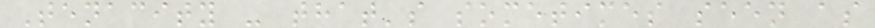Tenacity - that's sometimes seen as
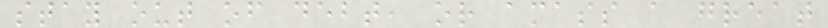stay out of debt, or amass a great
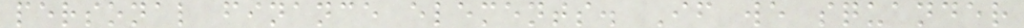personal finance elements. If we squander
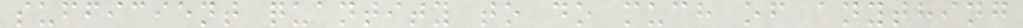sufficient quantity to do much of anything
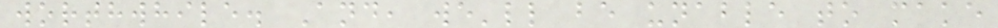worthwhile. And, we'll be unable to make
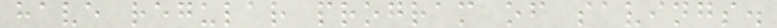have regular program of savings.
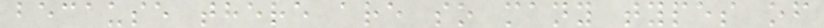because there are so many types of
